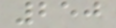250
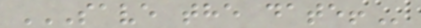SAVE THE DATE!
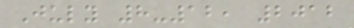July 8-12, 2012
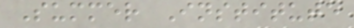Summer Institute
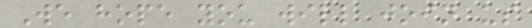We hope you will join us
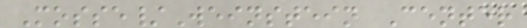Mosse/Weinstein Center
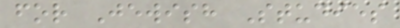for Jewish Studies
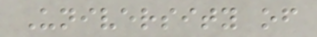University of
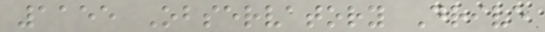1155 Observatory Drive
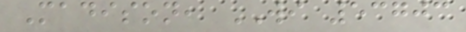Madison, WI 53703
